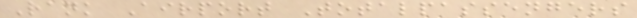Rank Airport Totalpassengers
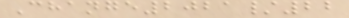Change2021/22
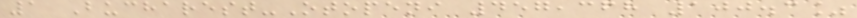1 Bucharest-Otopeni 457,368 100.3%
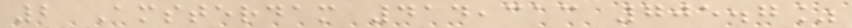2 Amsterdam 414,313 705.7%
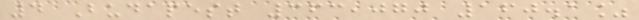4 Budapest 363,070 160.1%
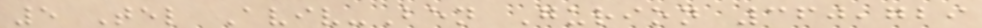5 Tel Aviv-Ben Gurion 360,729
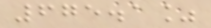675.1%
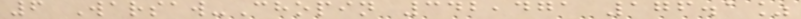6 Warsaw-Chopin 342,471 176.1%
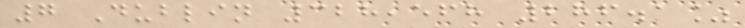7 Dublin 328,568 286.1%
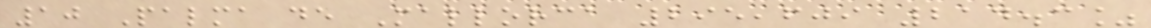10 Palma de Mallorca 295,609 214.3%
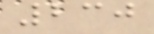230
